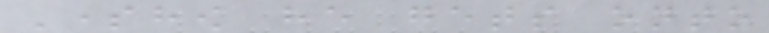Somehow he gets onto
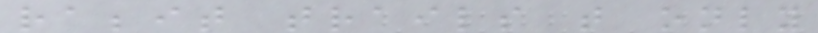rabbit trails that only
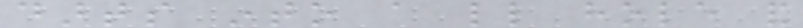darts into a little hole and
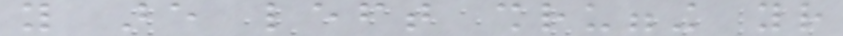you are left shrugging your
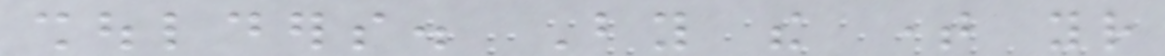shoulders. By the time your
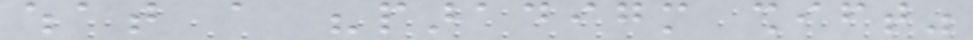what a "paradigm shift"
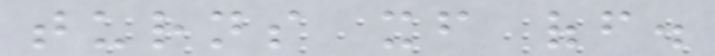turns itself off.
